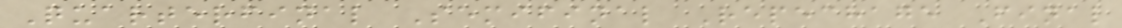Quarterfinal Semifinal Repechage Final
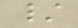/
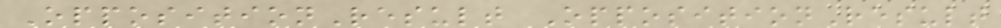OppositionResult OppositionResult
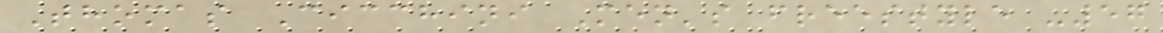Thomas Cicchini Men's freestyle -57
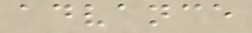advance
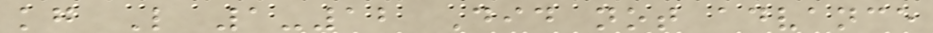kg L 1-12 Did not advance
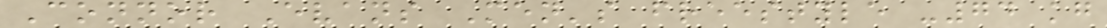Connor Evans Men's freestyle -74 kg
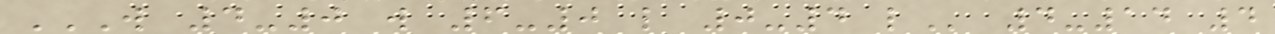W 4-0 W 6-0 L 0-4 L 4-14 4
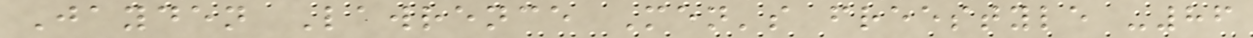Jayden Lawrence Men's freestyle -86
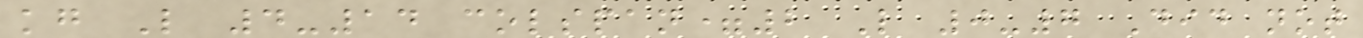kg L 4-14 colspan=2 L 0-7 Did not
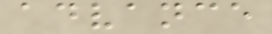advance
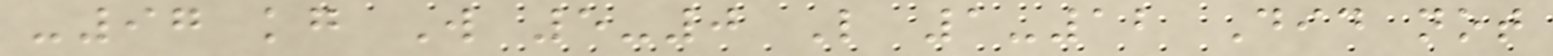-97 kg W 5-0 L 1-12 Did not
